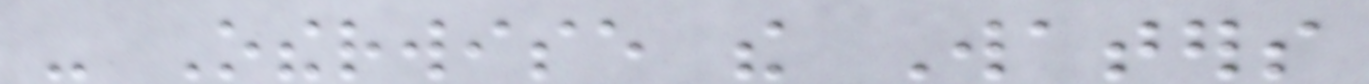- Otherwise the Waters
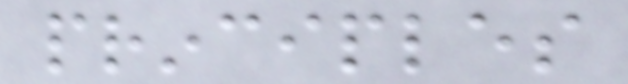principles
